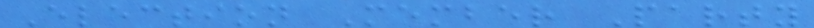Election Member Party
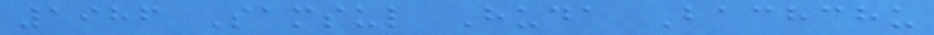1986 Samsul Huda Bachchu
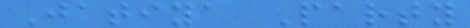Jatiya Party
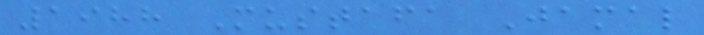1988 Mustafa Jamal
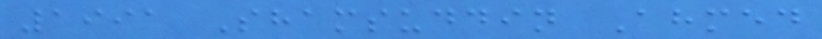1991 Shamsuddin Ahmed
